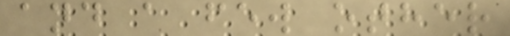and a few other
